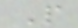P
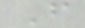F
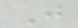J
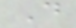D
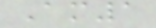Am1
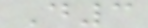D3
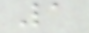1
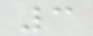3
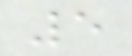5
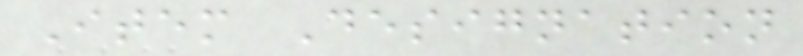Item Designation
